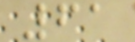61
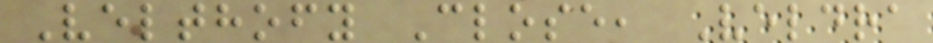Velthofy Close, Veldra
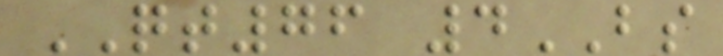QT76 4BS
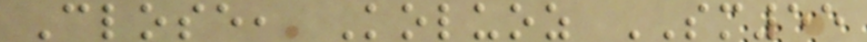Close, Koluoz SM55
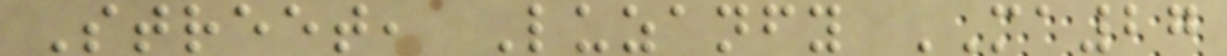Street, Luzanfy MA27
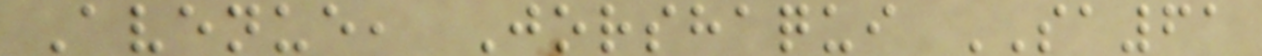Avenue, Jorshaqui SA61
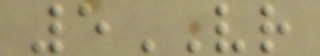5VR
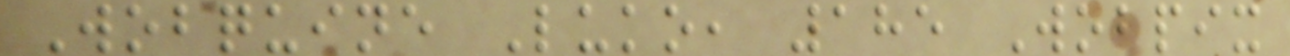Wobquine Luko, 185 Wobpix
